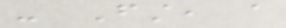- First, a
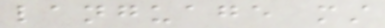language must
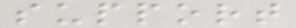support
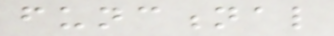functional
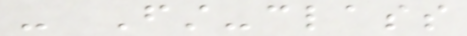- First-class
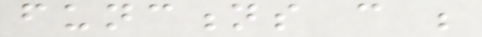functions can be
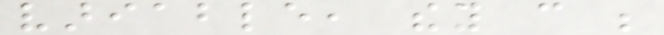variable, they can be
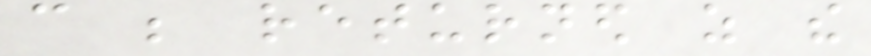can be returned as the
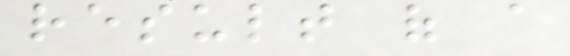result of a
